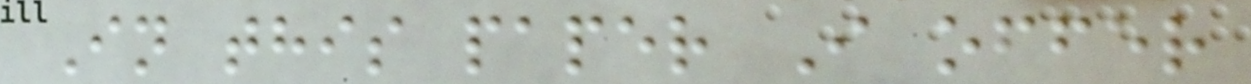In this paper I offer
